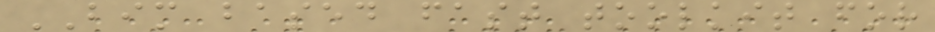BIM based fast toolkit for
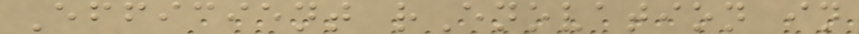Efficient rEnovation in
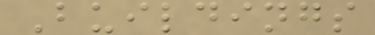Buildings
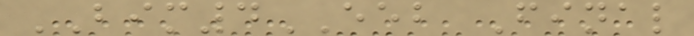BIM4EEB Final
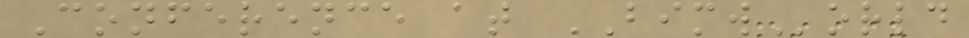Conference at BIMWorld
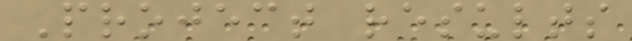Project results
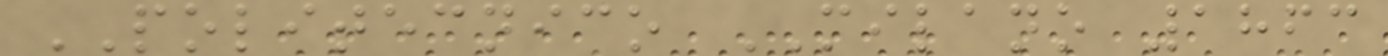POLITECNICO MILANO 1863
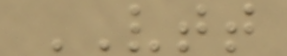VTT
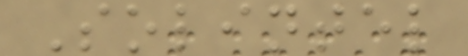Solintel
